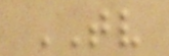TV
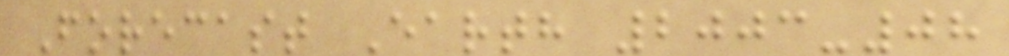Forecast Earth 2003-08
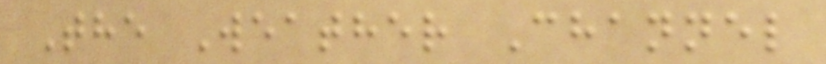The Weather Channel
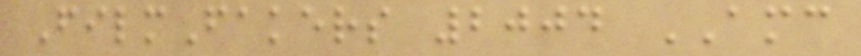FilmFakers 2004 AMC
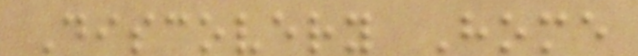Discovery Home
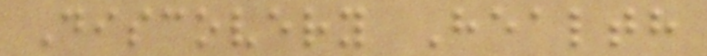Discovery Health
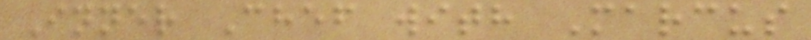Inner Chef with Marcus
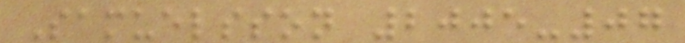Samuelsson 2005-07
